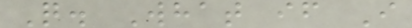Q. What if I
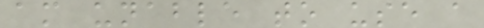am unable to use a
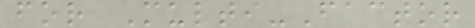for Multi-Factor
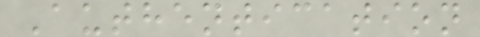Authentication
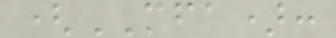(MFA):
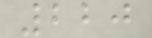220
